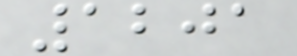1201
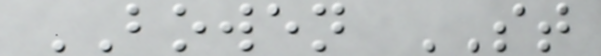BOWEN ST
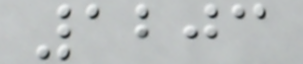1203
